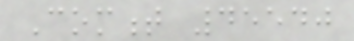Comment 45540
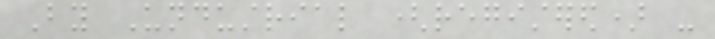By Undustrial (registered) -
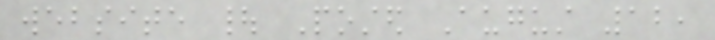website | Posted August 12,
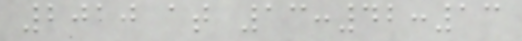2010 at 13:42:13
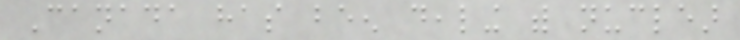Canada has been dealing with nuclear
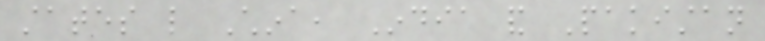states like China, India and Pakistan
